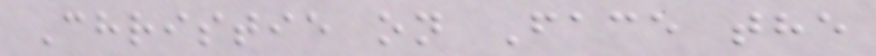Christie on Face the
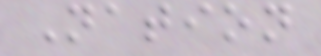Nation
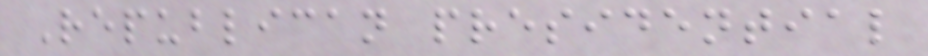Republican presidential
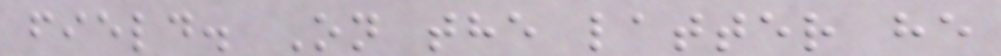field. On the latter he
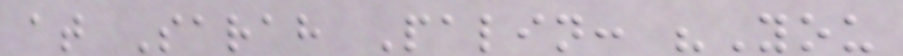at Sarah Palin: "You
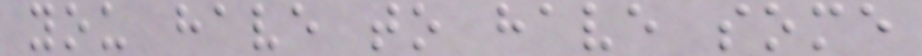you have to have some
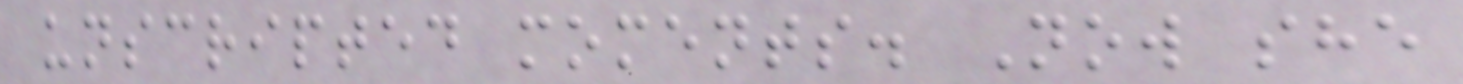unscripted moments. Now she
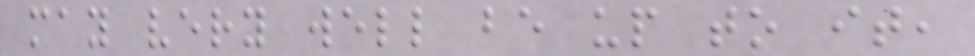may very well be up to it,
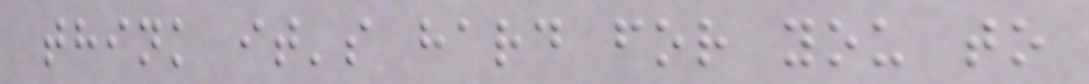think it's hard for you to
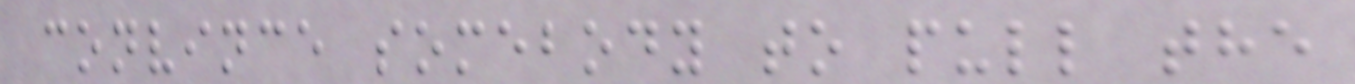convince somebody to pull the
